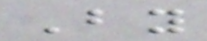By
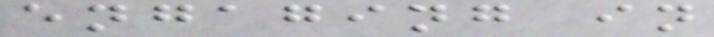engaging in
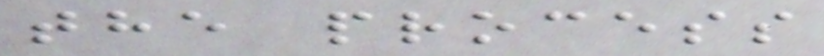the process
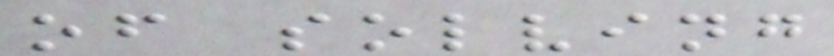of solving
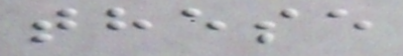these
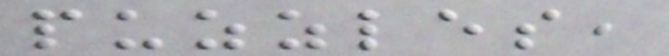puzzles,
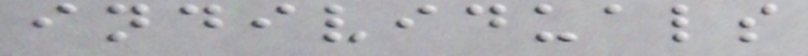individuals
